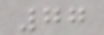77
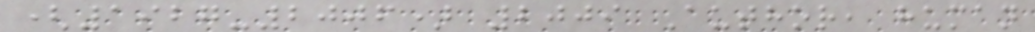(1927-2006) 2009 Author, human
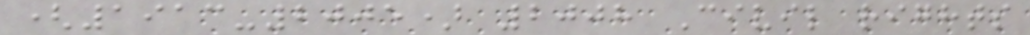(1913-2005) 2008 Civil rights
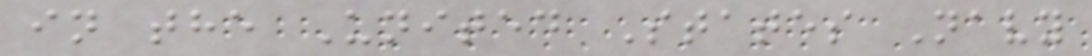in the United States Navy
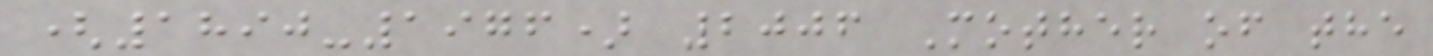(1890-1976) 2006 Mother of the
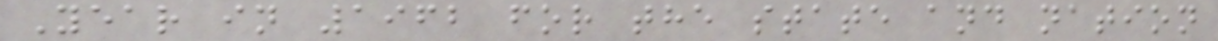Year in 1962 for the state and nation
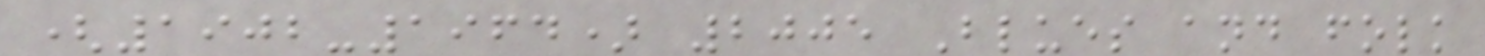(1902-1964) 2005 Blues and folk
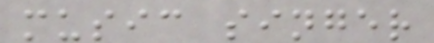music singer
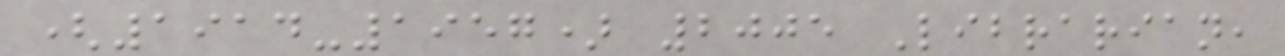(1914-1957) 2005 Librarian,
